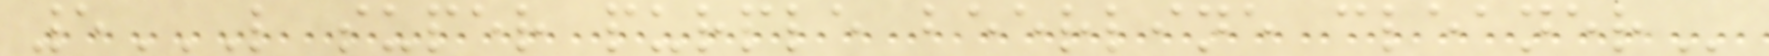5L SUPER PURPLE BEERLINE CLEANER
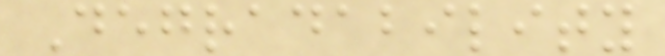Degradability
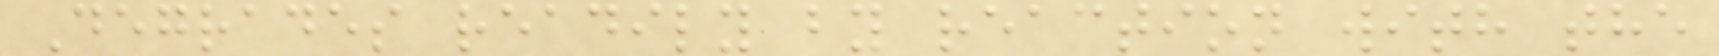Degrades readily by reaction with the
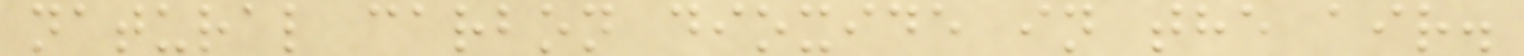natural carbon dioxide in the air.
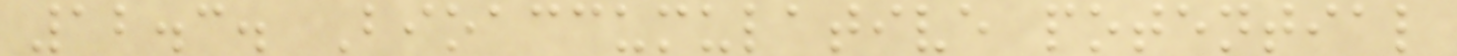12.3. Bioaccumulative potential
